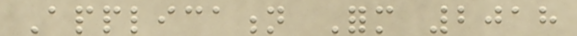Application Form 2018
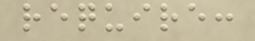require:
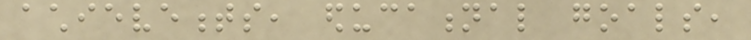achievements, educational goals,
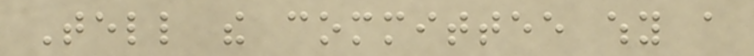Tell the committee why a
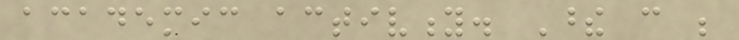academic activity. These can be
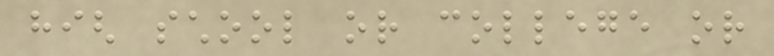high school or college or
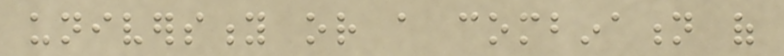university or a combination of
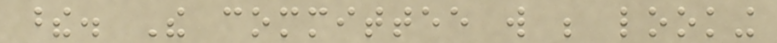these. The committee will be looking
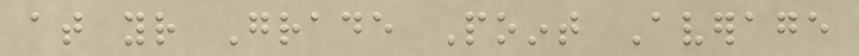at your Grade Point Average
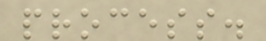process.
